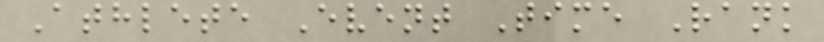Athlete Event Time Rank
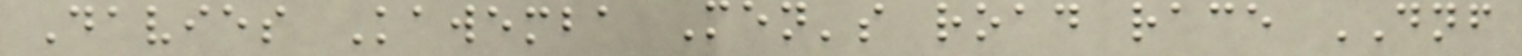Davies Kawemba Men's road race DNF
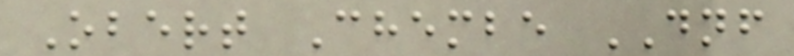Obert Chembe DNF
